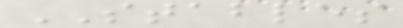STABLES
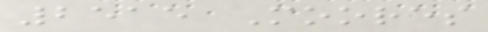2515 Moores
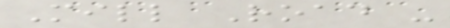Mill Road -
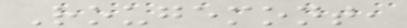Rougemont,
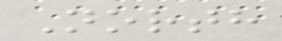North
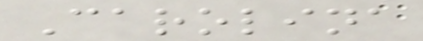Carolina
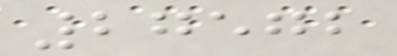27572
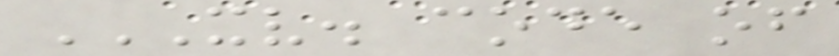XV. CODE OF
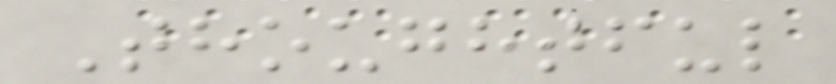Thoughtful
